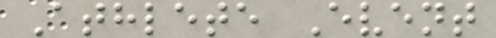Athlete Event
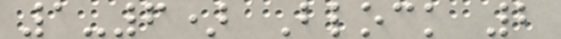1-6) Block 2
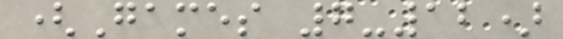(Games 7-12)
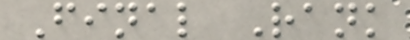Final Rank
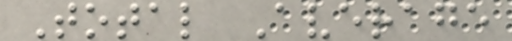Total Average
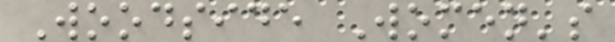Woodside Women's
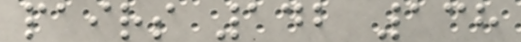pairs 142 138
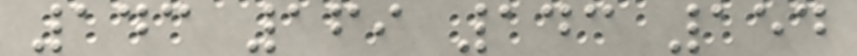143 169 143 154
